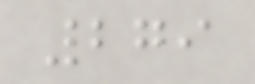279
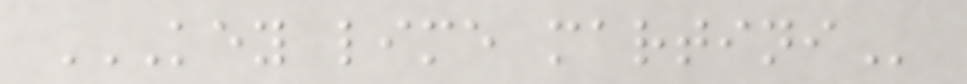KEY LIME MARTINI
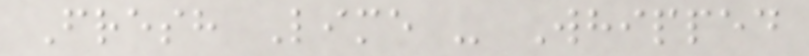Fresh Lime - Whipped
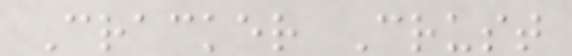Cracker Crust
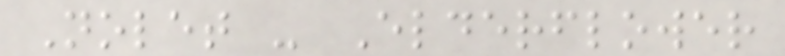Nolet - Elderflower
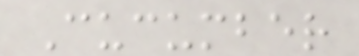Cucumber
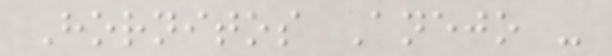Hornitos Anejo -
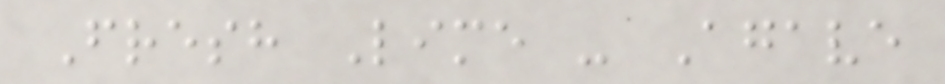Fresh Lime - Agave
